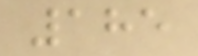185
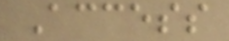Access
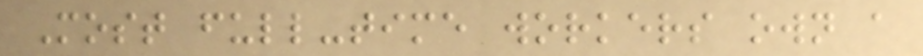Most full-time workers own a
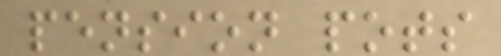pension pots
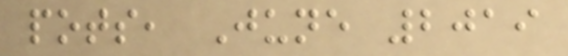pots, June 2019
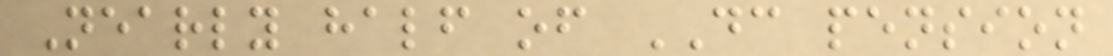Nearly half of DC pension
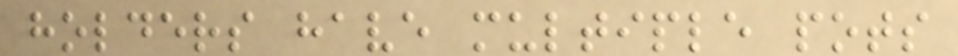holders have multiple pots
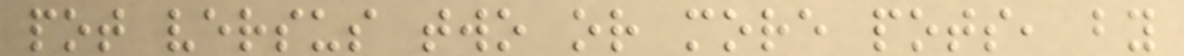pot versus two or more pots, by
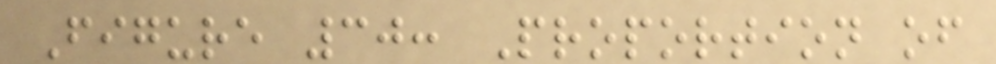Figure 30: Proportion of
